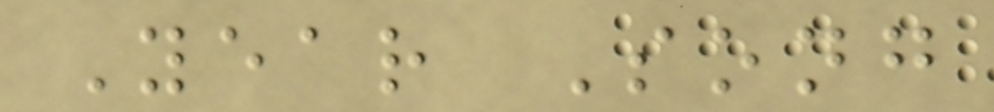Year Song
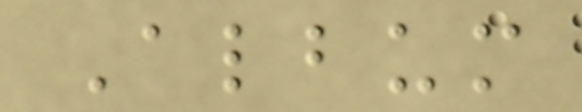Album
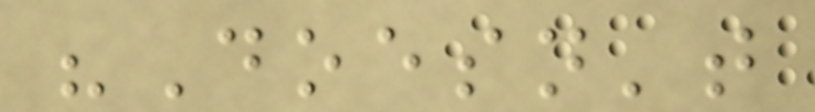"Doesn't
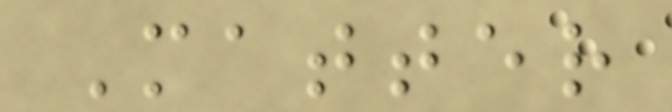Matter
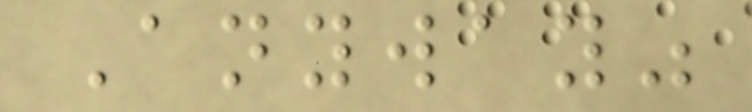Anyway"
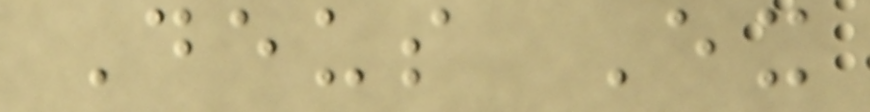Deus Ex
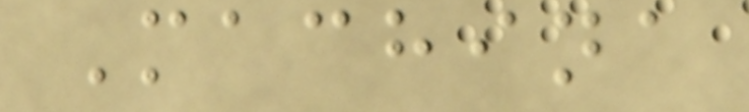Machina
